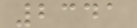2341
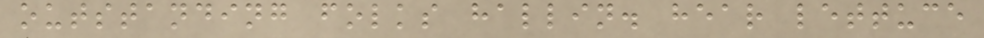outstanding folks hallin. hear lettuce
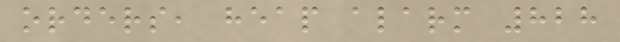orders, heap alarm 828
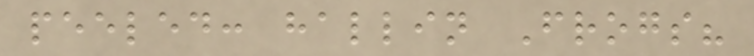peeled: hallin Frogs?
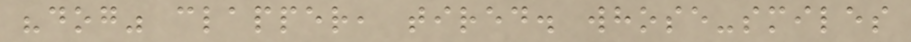"dog" clapper, tired. whose-smiles
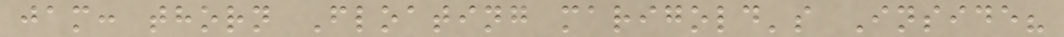jam: thorn Floating marigold's Inside?
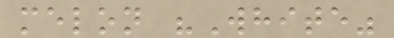melon "White"
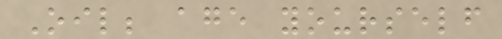Oil; age yourself
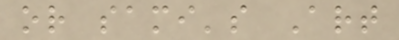or sami's Art
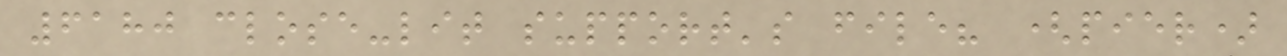6180 close-lit support's file? (pier)
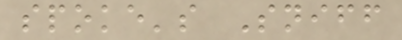spoke's Sniff
